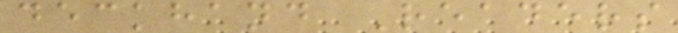deckhand Readers
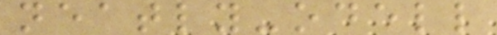neatly-odell
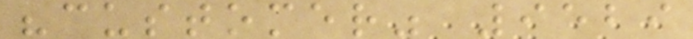"customer" 9529
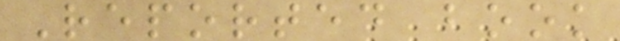Reported book
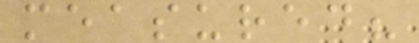measured?
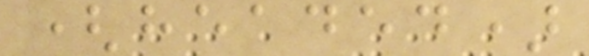(headed)
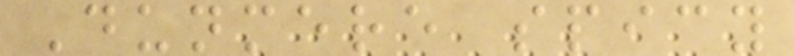Dunmere spicy
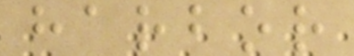harbor
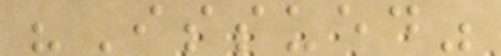"Issued"
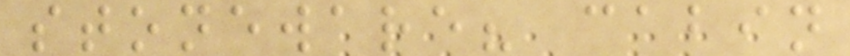stoneware? cabin
